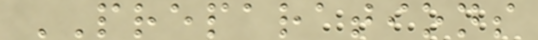PREPARATIONS
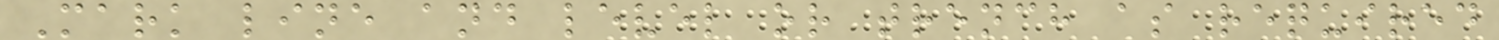Mark line and level or trench as required
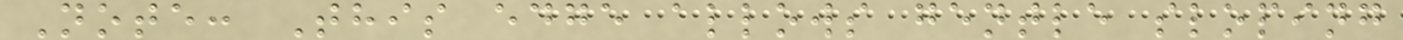Note: This edge allows gentle sloping
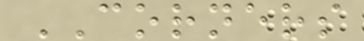CORNERS
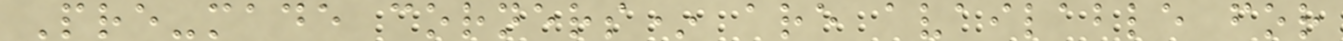Pre-made corners* are available for
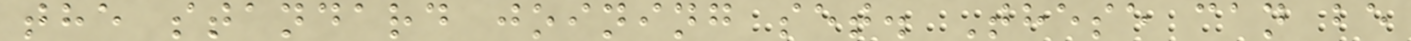the standard joining set. These can be
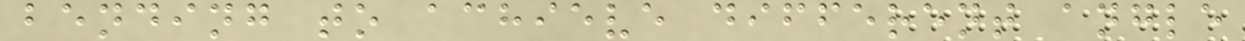bending to achieve different angle
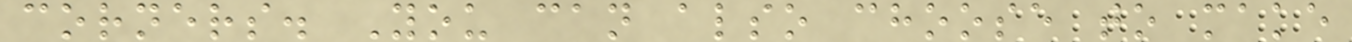corners. You can also choose to make
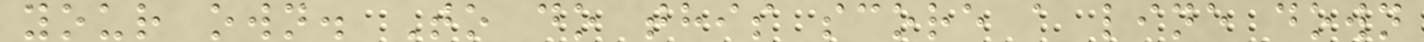your own. To do this score a line down
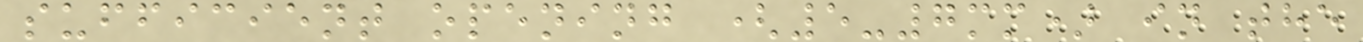sufficient opening (5-7mm) in the
